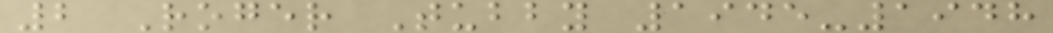2 Roger Tubby 1945-1948
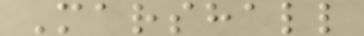Marshall
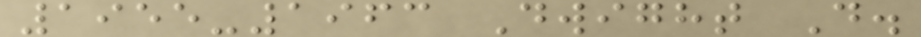1955-1963 Dwight D.
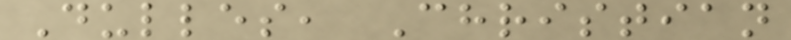Dulles, Christian
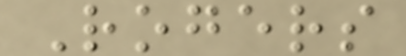Rogers
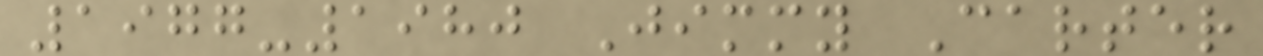1977-1980 Jimmy Carter
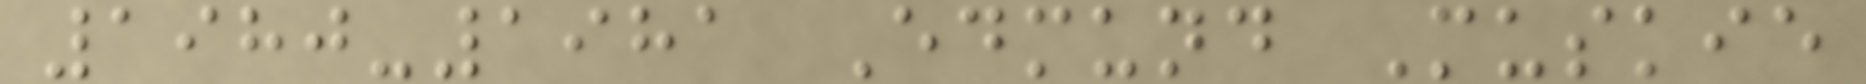1980-1981 Edmund Muskie
